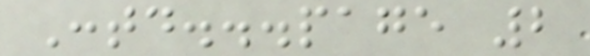Contd...page 2
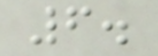6.
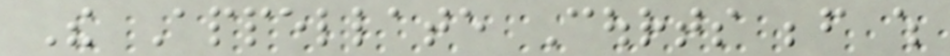The Appellate Courts before which
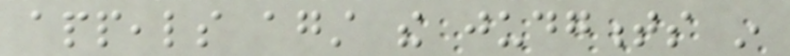appeals against the judgments in
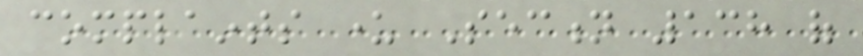complaints under Section 138 of
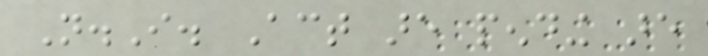N.I. Act are pending are
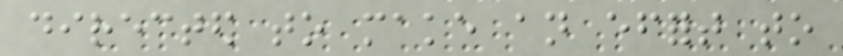directed to make an effort to
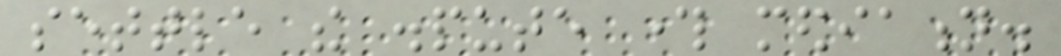settle the dispute through mediation.
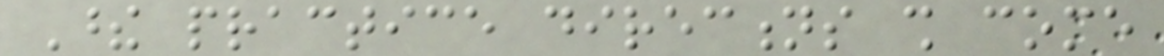These practice directions shall come
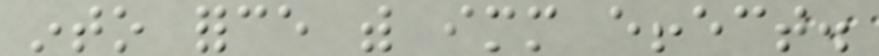into force with immediate effect.
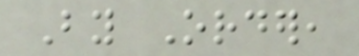By Order,
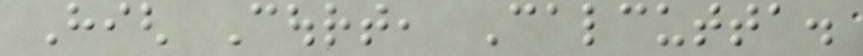High Court, Calcutta.
